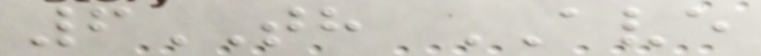6TH AVE
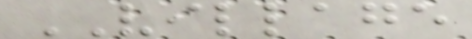VILLAGE
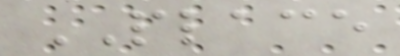PLACE
